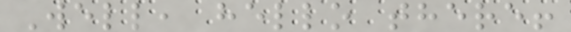Well, hello there!
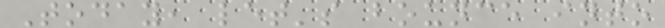Today, let's bounce into
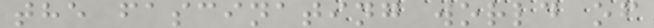the fascinating world of
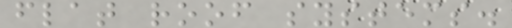flat roof systems.
